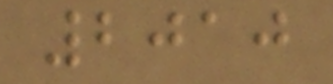2010
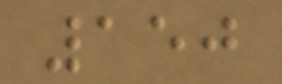150
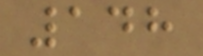148
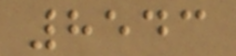8543
